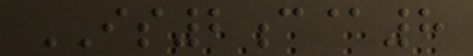IS2c@8
